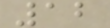12
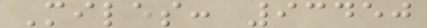Miles: 93450
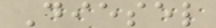Diesel
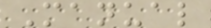Manual
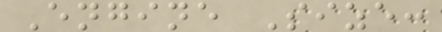Engine Size:
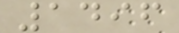1496
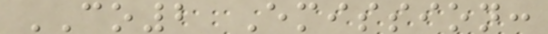CO2 Emission:
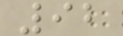92
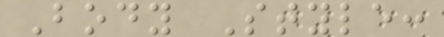Body Style:
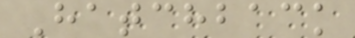Hatchback
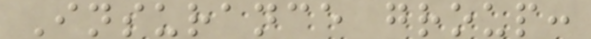Insurance group:
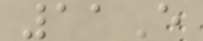11E
